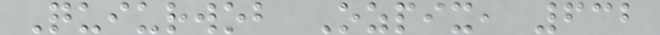Quiurwob Ozpix, 632
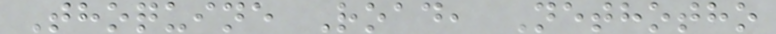Thoquine Road, Nethotho
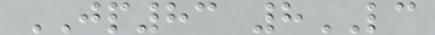JP83 8LC
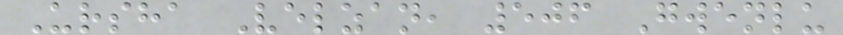Ursha Velzan, 506 Gwenlu
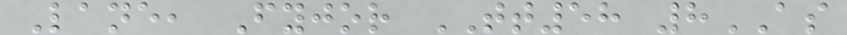Lane, Fyjor TT58 8AS
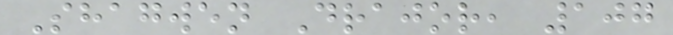Shagwen Drajor, 107
